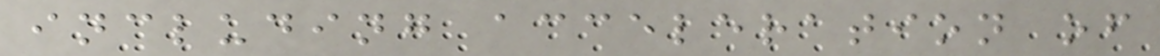including acceleration of
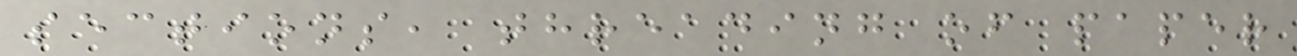sections, threading of paper
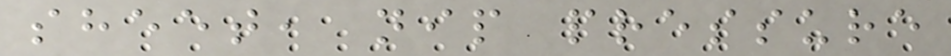sheet, nip pressure
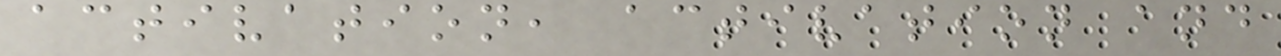activation, activation and
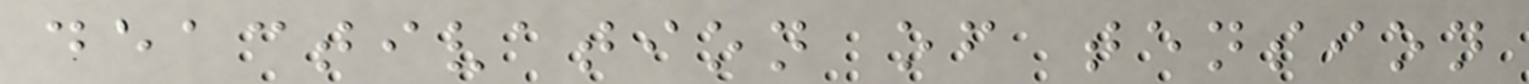deactivation of tension
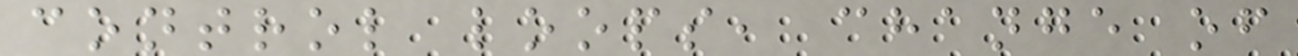control loops, change of
